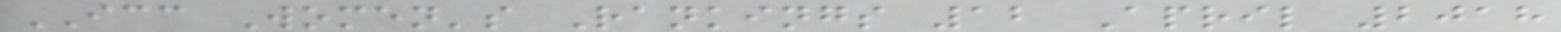ICC Women's Rankings 12 April 2018
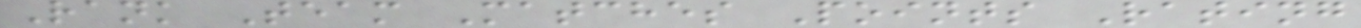Rank Team Matches Points Rating
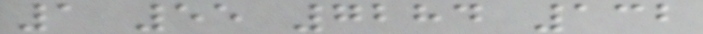1 55 7284 132
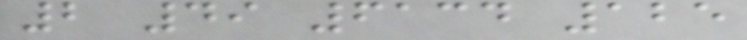2 49 6134 125
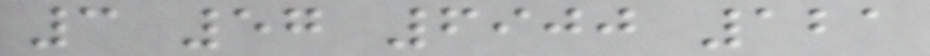3 57 6900 121
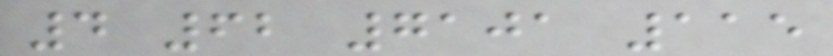4 62 7101 115
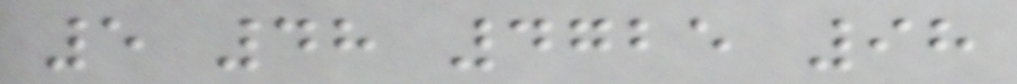5 48 4725 98
